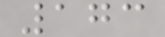173
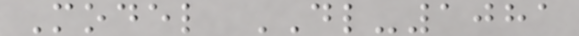Model DL-1081
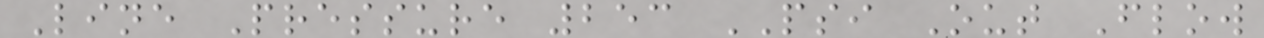Line Pressure 253 PSI Out Flow
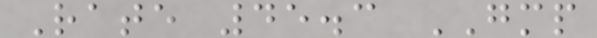Rate 45.3 GMP
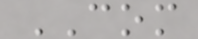COM
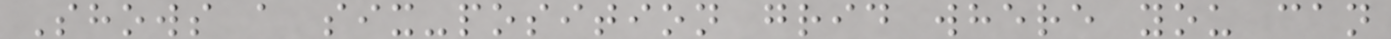Shows a six-position grid where you can
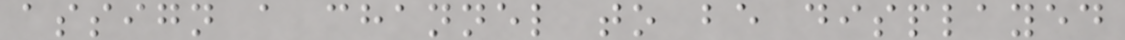assign a channel to be displayed
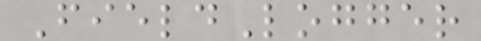FieldLogger
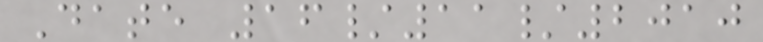Date 16/11/2010
